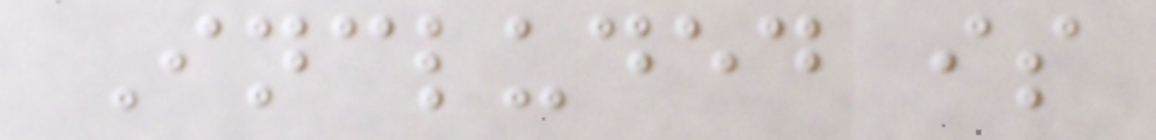Included is
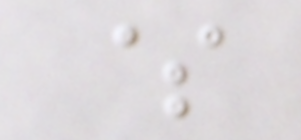$
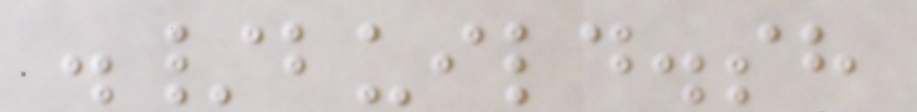./build.sh
